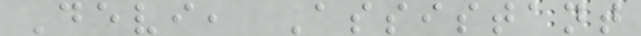Devi, Assistant
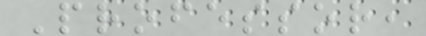Professor,
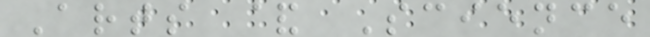Arts & Science
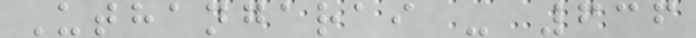Uthangarai - 636
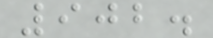902.
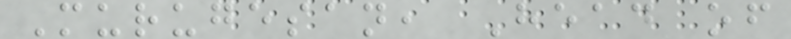Murugesan, Head of
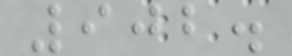902.
